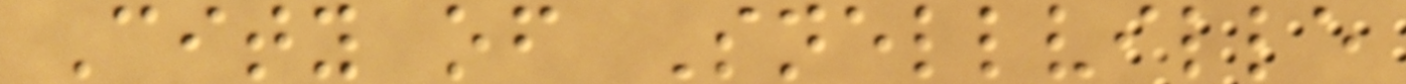City of Snellville
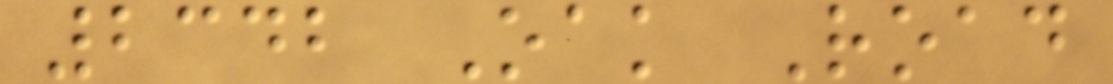2342 Oak Road
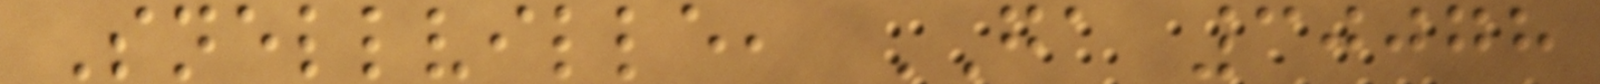Snellville, GA 30078
